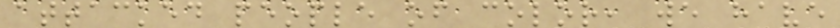attacked people of color, we have
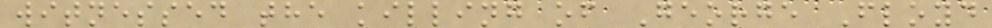witnessed the killing of George Floyd
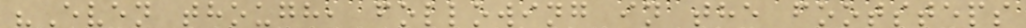"Even though, following in the footsteps
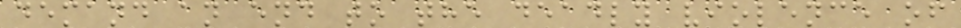demand an end to the deadly violence of
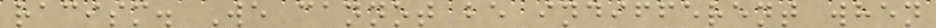racism. We cannot be indifferent when
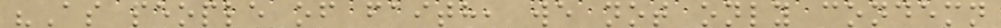"As people of faith, we not only condemn
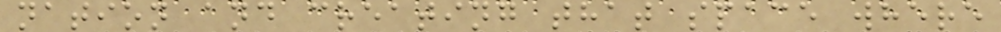nation and creating that space where
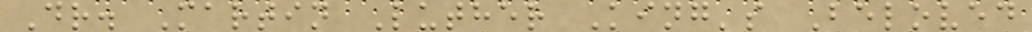Dr. Martin Luther King's Beloved
